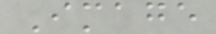Image
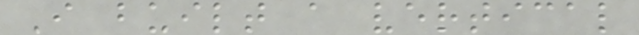I built a vertical
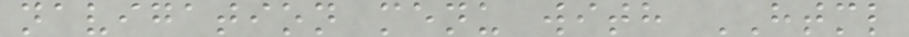navigation menu with HTML
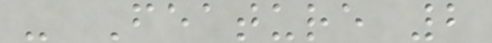- Feature 2
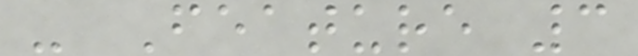- Feature 3
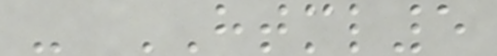- HTML5
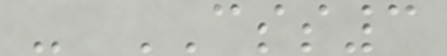- CSS3
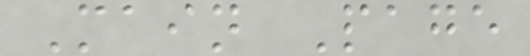Main Page
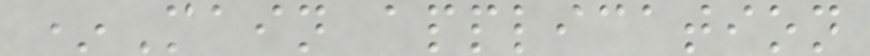*Main application
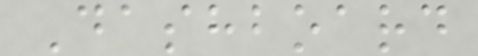Dashboard
